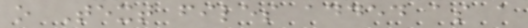o Text files added as a
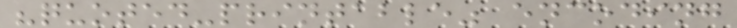"quoted-printable" encoding
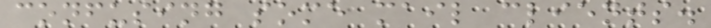confusing some mail clients.
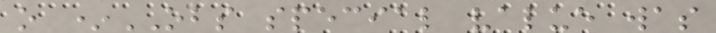o *OBS special value was
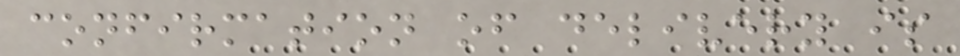confirmation of delivery is
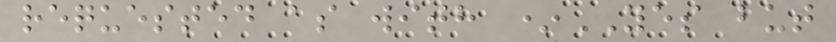requested as with *YES but
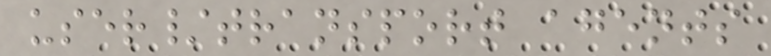user/transport agents
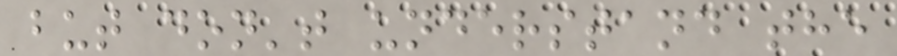but don't understand the
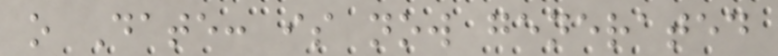o Date: is now generated
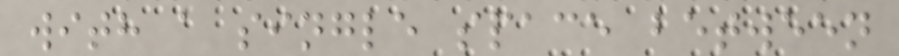with a single space between
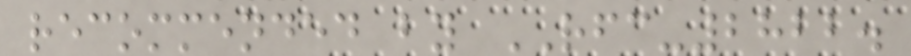recommended by RFC-2822.
